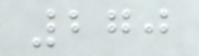270
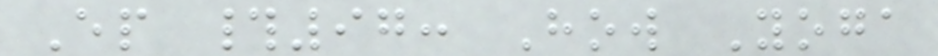Ep #97: How Yoga
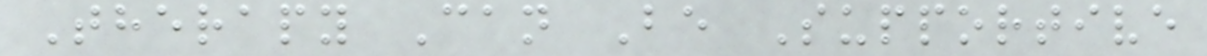Therapy Can Be Supportive
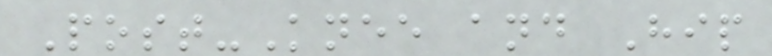Post-Knee and Hip
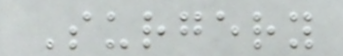Surgery
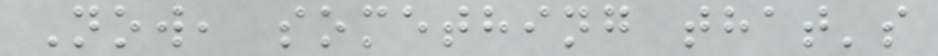Now, something that's
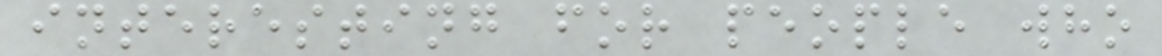interesting for people who
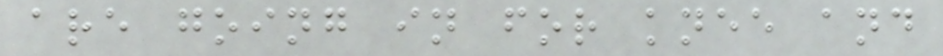are going in for knee and
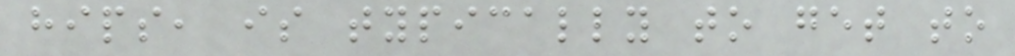hips, is typically to get to
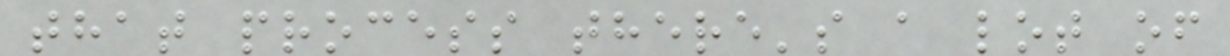that process there's a lot of
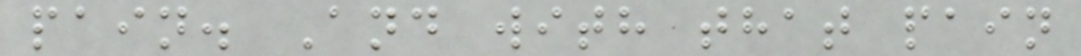pain. And with that pain
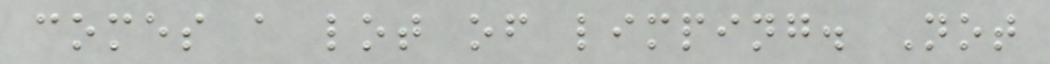comes a lot of limping. Not
